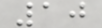10
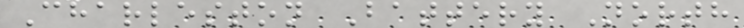Charleston Battery North
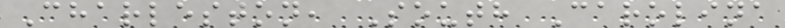Charleston, South Carolina
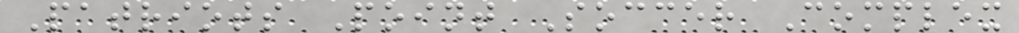Patriots Point Soccer Complex
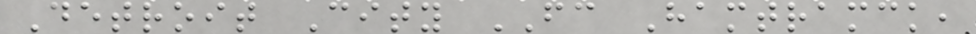Detroit City FC Hamtramck,
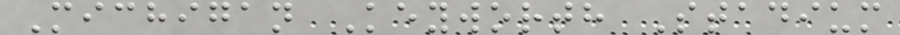Michigan Keyworth Stadium
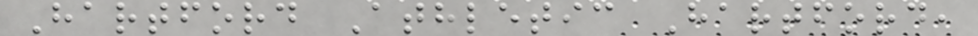Hartford Athletic Hartford,
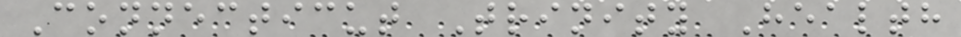Connecticut Trinity Health
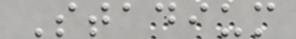Stadium
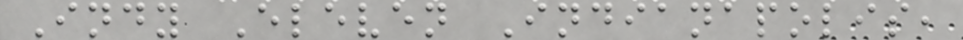Indy Eleven Indianapolis,
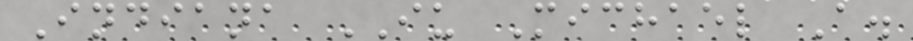Indiana IU Michael A.
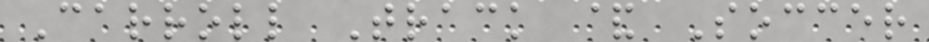Carroll Track & Soccer
